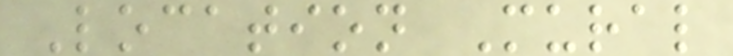Location Mural
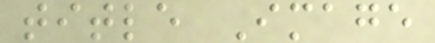title Image
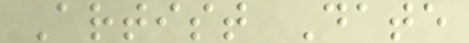Artist Date
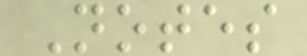Notes
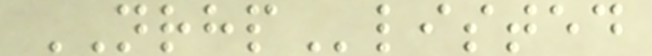NRHPlisted
